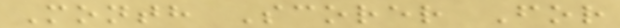Month Scorer For
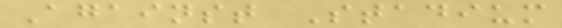Against Stadium
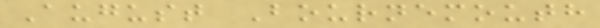August Bournemouth
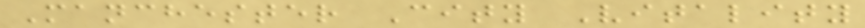Manchester City Vitality
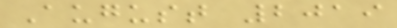August 2019
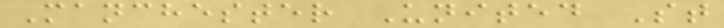Manchester United St
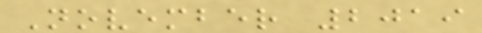November 2019
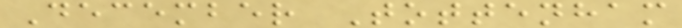December Tottenham
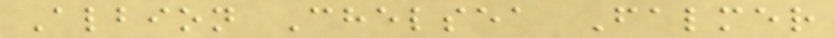Albion Chelsea Falmer
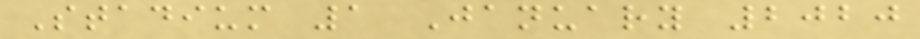Stadium 1 January 2020
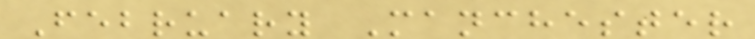February Manchester
